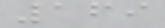169
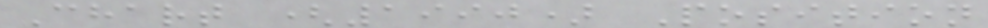Chart (1990) Position
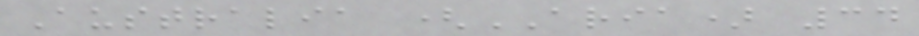Australia (ARIA) 34
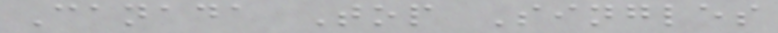Canada Top Singles
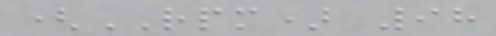(RPM) 98
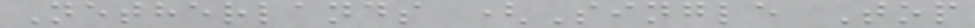Netherlands (Single Top
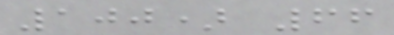100) 66
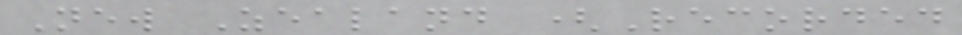New Zealand (Recorded
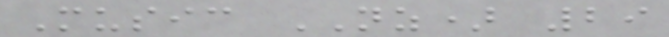Music NZ) 29
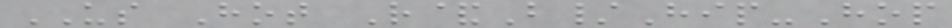US Hot R&B/Hip-Hop
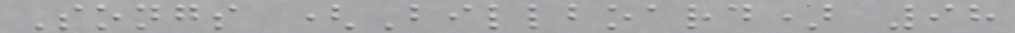Songs (Billboard) 98
